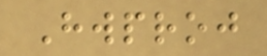Hwproj
